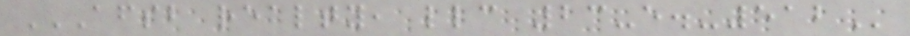AFSB REALTY, LLC 23-E.-512
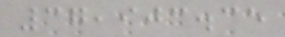37,903.35
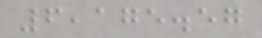6,175.57
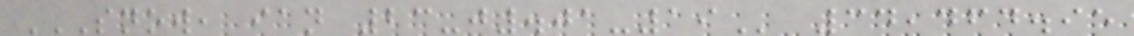SNOW, IAN 23-J.01-19 34,464.95
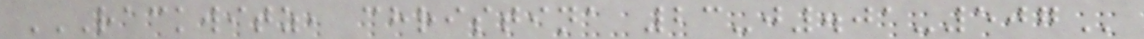RACKWITZ, CHRISTINA 23-J.01-507
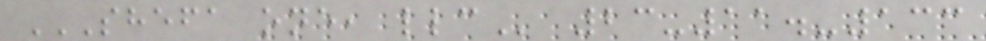SHEFA ONE, LLC 23-11.-133
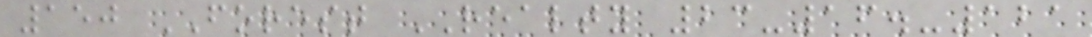150 FOREST REALTY 23-16.-121
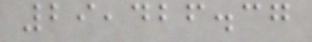29,426.37
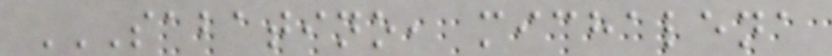SABATINO, MICHALENA
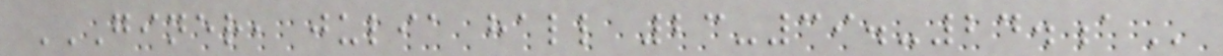GINER, JULIA HALL 23-39.-24.A
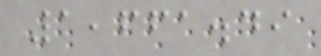1,661.49
